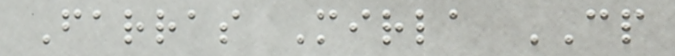Farras Mirla CP
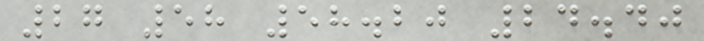27 58 58.20 24.40
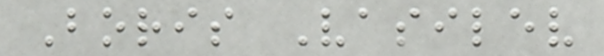Boris Vasilev
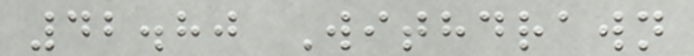42.80 Withdrawn
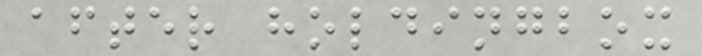after holdingbox
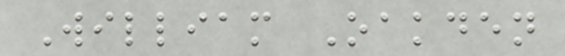William Oakden
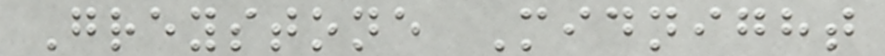Greystone Midnight
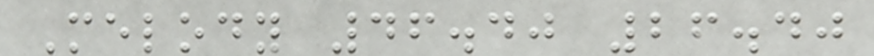Melody 46.40 26.40
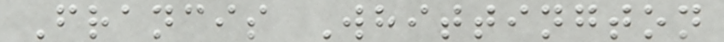Francis Whittington
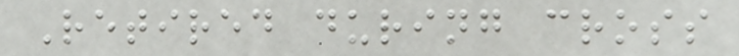Retired during cross
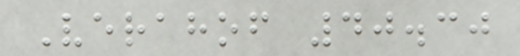Verahof 40.30
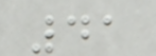41
